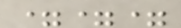===
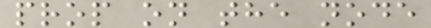prop on the node
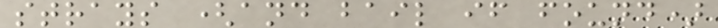strays (and bail if found)
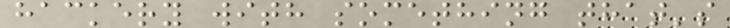hackery with something that's
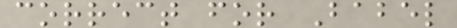correct for Babel
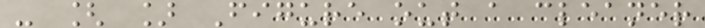- [ ] Figure out a cleaner
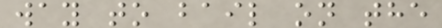way to bail on the
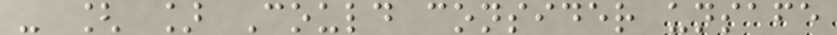- [ ] Could consider unsafe
